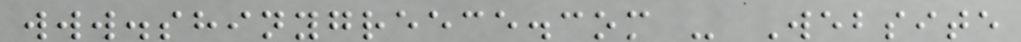www.shinygreece.com - Website
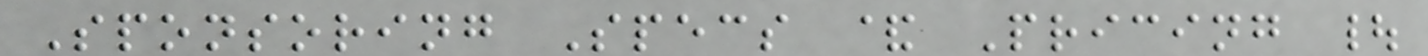Sponsoring Specs & Pricing |
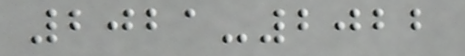2021-2022
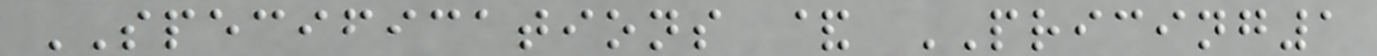SPECIFICATIONS & PRICING1
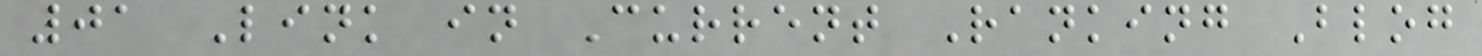01 Link in Current Ranking Blog
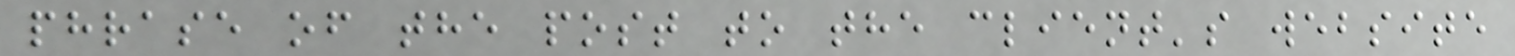phrase of the post to the client's website
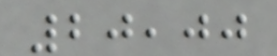20,00
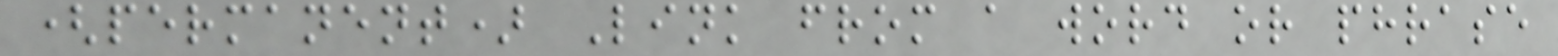(permanent) Link from a word or phrase
